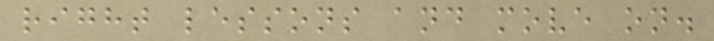right lessons and move on.
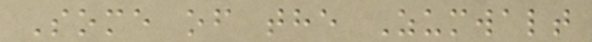Some of the Zumwalt
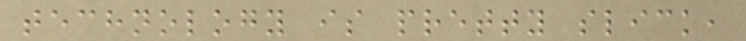technology is pretty slick,
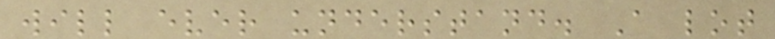will ever understand. A lot
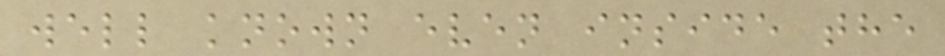well known even inside the
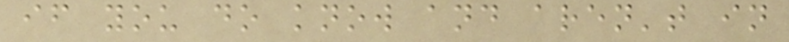if you do know and aren't in
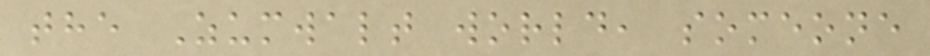the Zumwalt world, someone
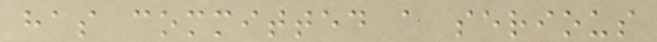has committed a serious
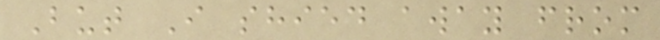But I shied away from
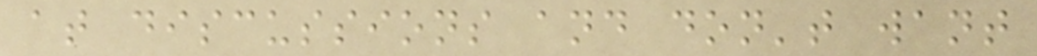at discussions and don't want
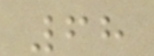68
